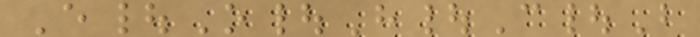E|O|H|C|B
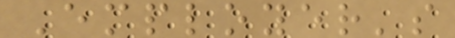Employer's
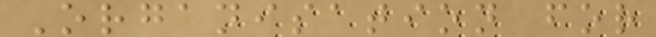Organisation for
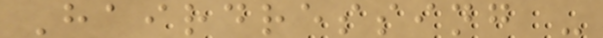Hairdressing -
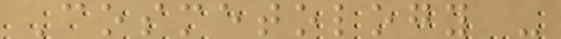Cosmetology -
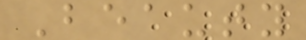Beauty
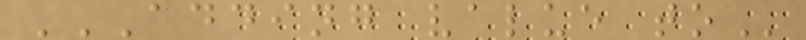ADDING VALUE TO
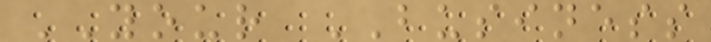YOUR BUSINESS
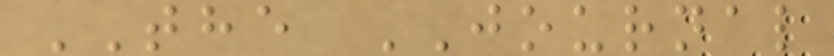THE JOURNAL
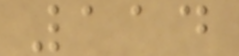114
